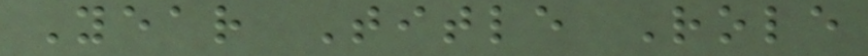Year Title Role
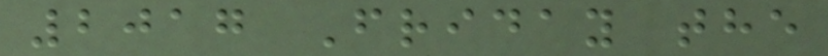2017 Friday the
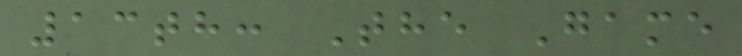13th: The Game
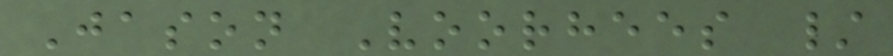Jason Voorhees /
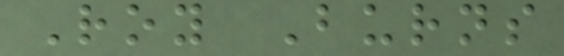Roy Burns
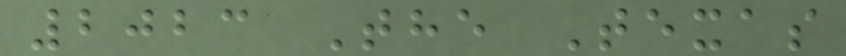2023 The Texas
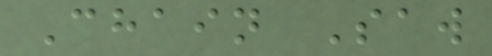Chain Saw
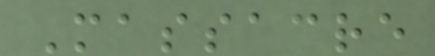Massacre
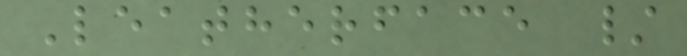Leatherface /
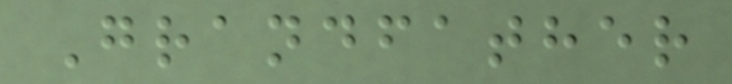Grandfather
